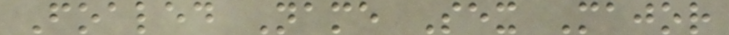Foaled Name Sex Major
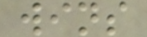wins
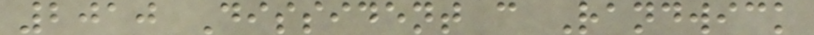2010 Dissident c Randwick
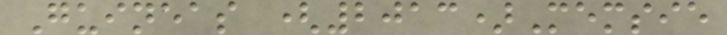Guineas (2013)Memsie
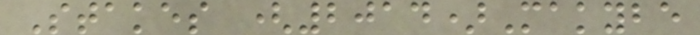Stakes (2014)Makybe
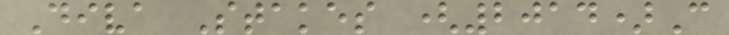Diva Stakes (2014)C
